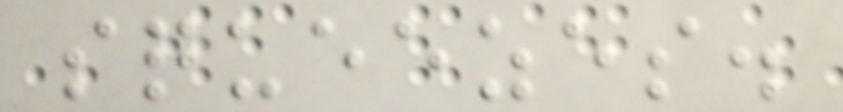squeezes.
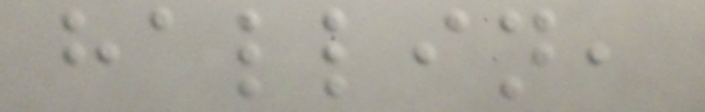hallin,
